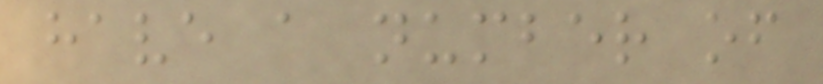have a number of
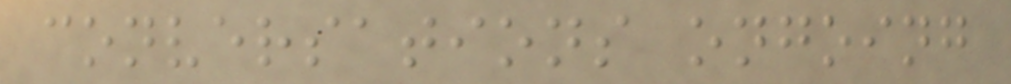conversations ongoing
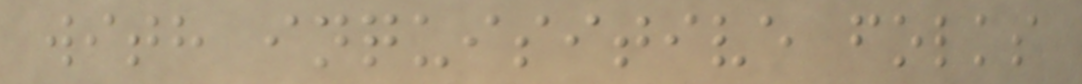with inquisitive folks
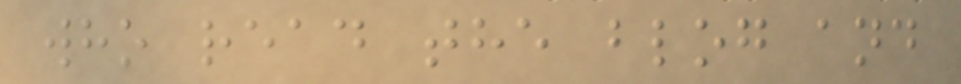who read the blog and
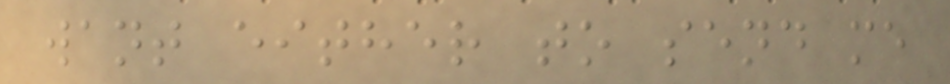want either to send me
